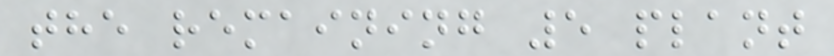the remaining 5 plant
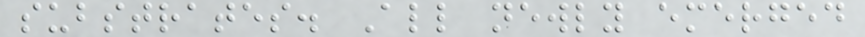substrates. All newly emerged
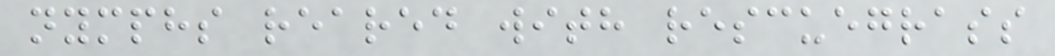nymphs reared with rescuegrass
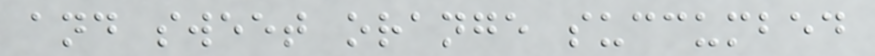and sweet orange succumbed
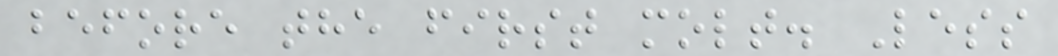before the first molt. Less
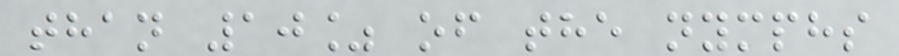than 10% of the nymphs
